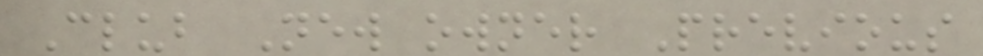Club New owner Previous
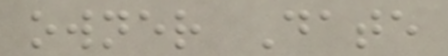owner Date
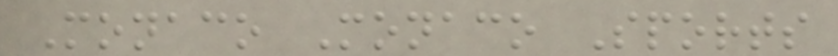Monaco Monaco Sports
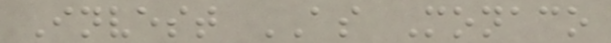Invest AS Monaco
